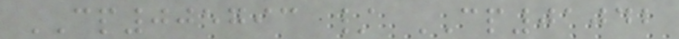CP005793 / CP01042
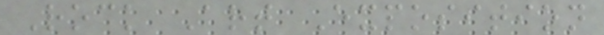Rock Art Exposition
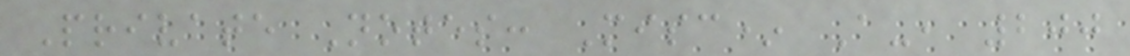Private Notes: Misc* A-, 200
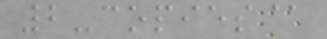2-copies@
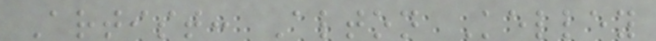Artist: Alton Kelley
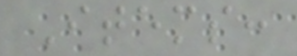Items:
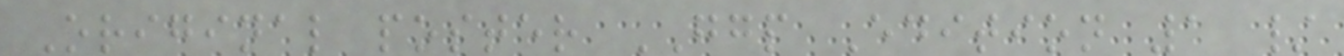Original poster GGP Edition 1 /
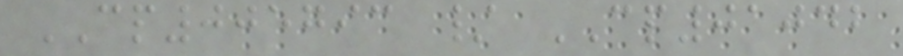CP005793 / CP01042
